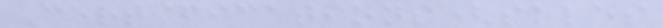Certifications(sales
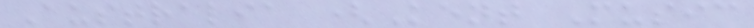Australia (Kent Music
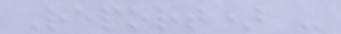Report) -
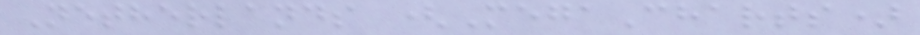Netherlands (MegaCharts)
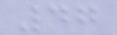47
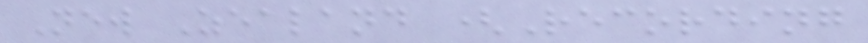New Zealand (Recording
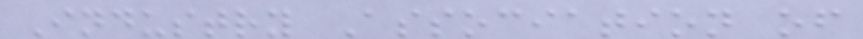Industry Association of
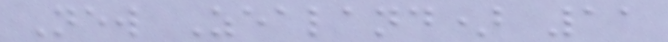New Zealand) 11
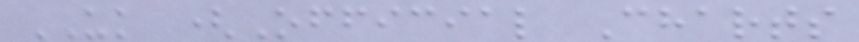UK (Official Charts
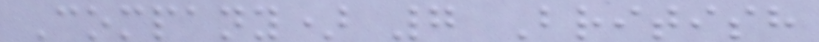Company) 7 British
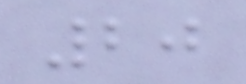20
